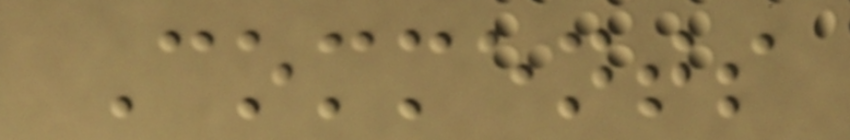Comments
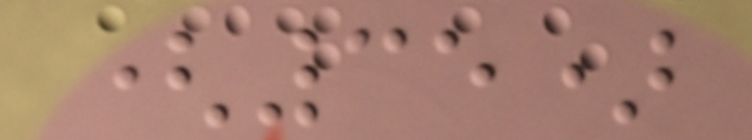(35)
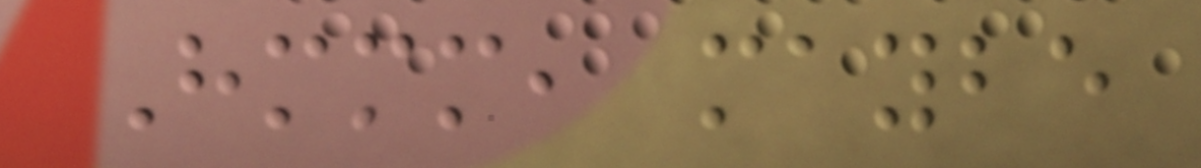Hmmm, maybe
